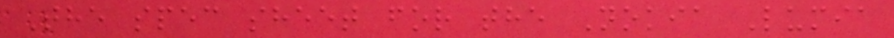The spec sheet for the Nokia Lumia
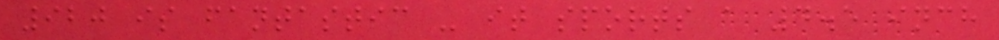920 is fantastic - it sports a 4.5 inch
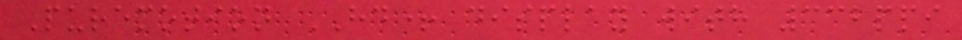Puremotion HD+ display with 332ppi
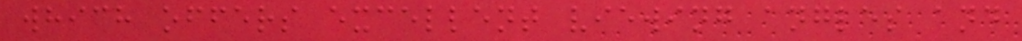which offers excellent viewing angles and
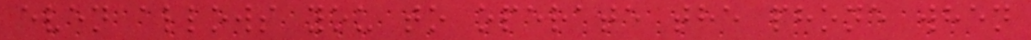even allows you to operate the phone when
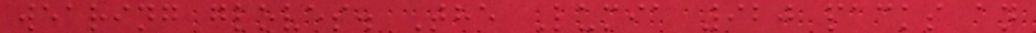wearing gloves. The Lumia 920 packs an
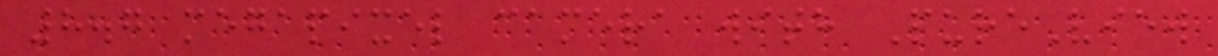8.7 megapixel camera with PureView
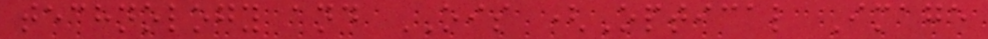technology and OIS (Optical Image
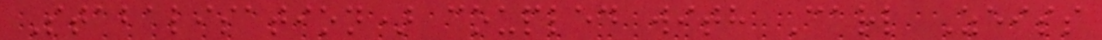Stabalisation) coupled with Carl Zeiss
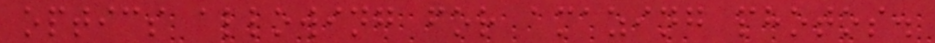optics allowing for amazing photos.
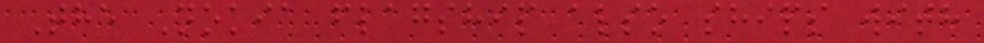The Nokia flagship also ships with
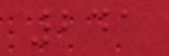241
